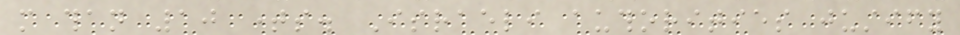more than 10 times. Israeli authorities justify
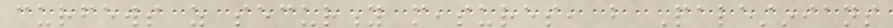curfews as security measures, but Palestinians
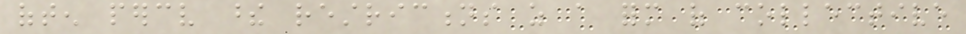often perceive these restrictions as a form of collective
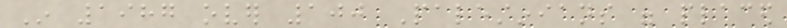In 1987 over 100 Palestinians were placed
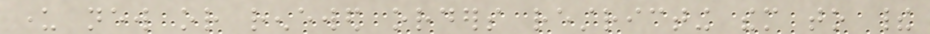under new or renewed orders restricting them to their
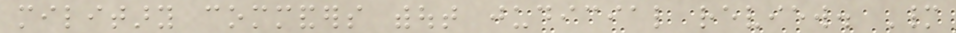military commanders without judicial review. Many
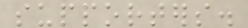supporters.
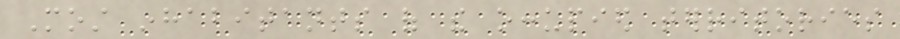Most inhabitants of the occupied territories
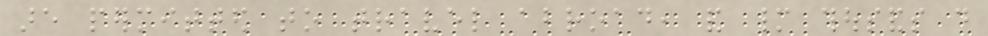are permitted to travel abroad, and many thousands do
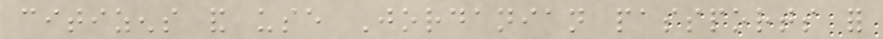citizens and use Jordanian passports for
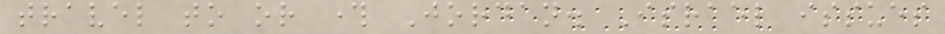travel to or through Jordan. Israel issues
